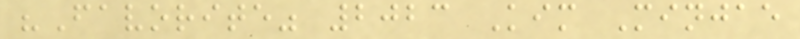"Favorite" 2023 Kim Minjae
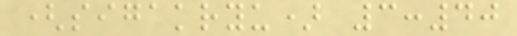(sigakryu) 3:40
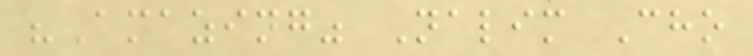"Amazing" Nalim Cho
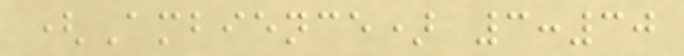(Ambience) 3:30
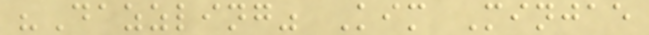"Dazzling" Kim Minjae
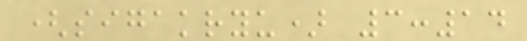(sigakryu) 3:14
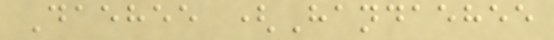Daehee (Handaehee
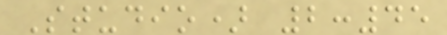Studio) 2:45
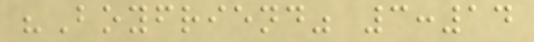"Boyfriend" 3:14
